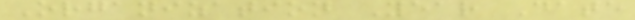Organization Year Date
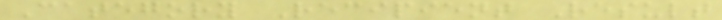Category Recipient Result
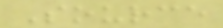Source
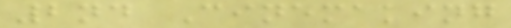2nd Cinemaking
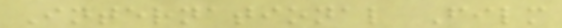International Film
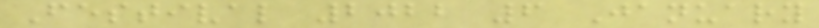Festival 2022 6 January
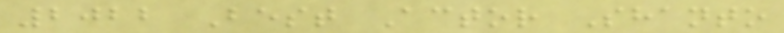2022 Best Actor Shanto
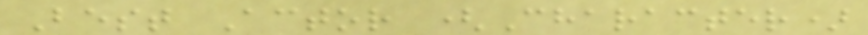Best Actor (Character)
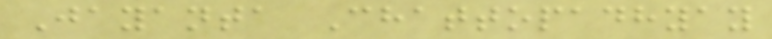Jayanta Chattopadhyay
